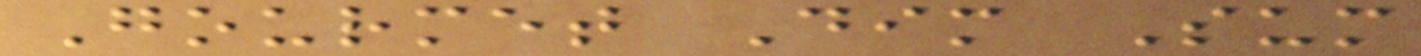Gourmet Dim Sum
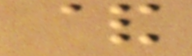&
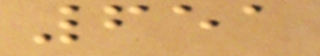651
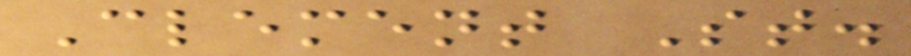Clement St.
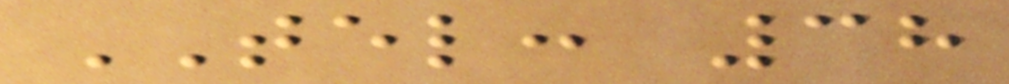TEL: 38
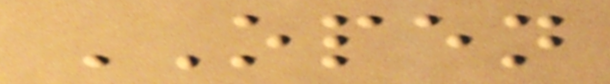OPEN
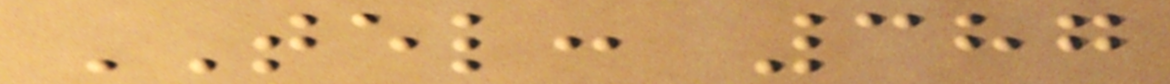TEL: 387
